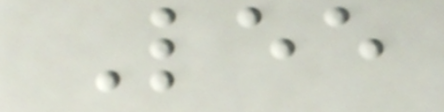Lee
